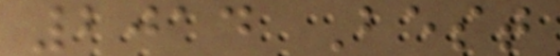2014 Best
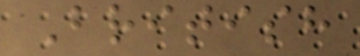British
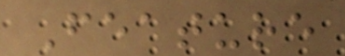Feature
